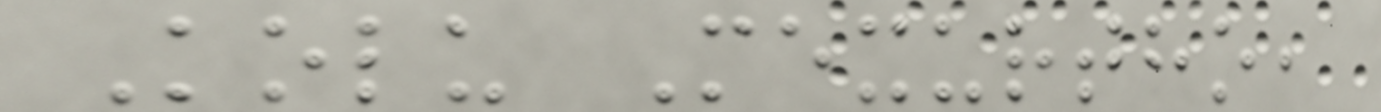Kolu Mexurtho,
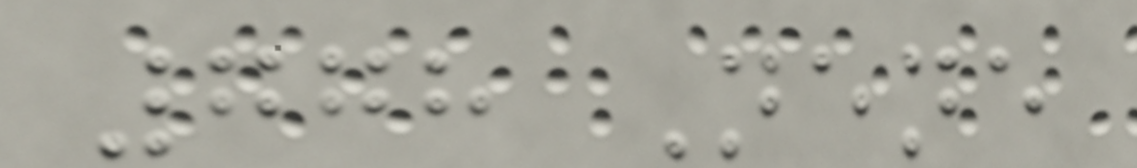778 Nene
